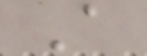A
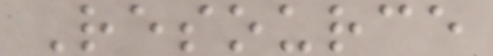Resource
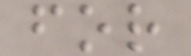for
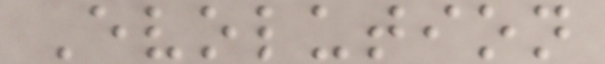Evolution
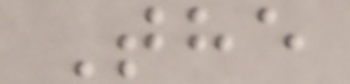The
